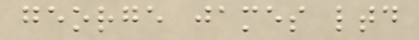george james ltd
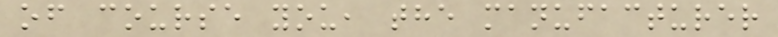of course you, the manufacturer
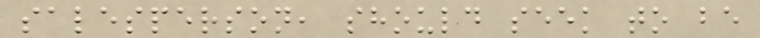salesperson, should seek to be
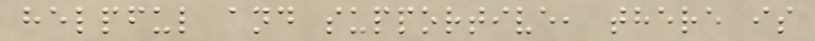helpful and supportive, there is
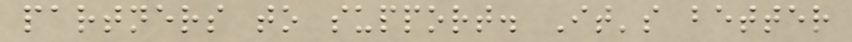partners to support. It's better
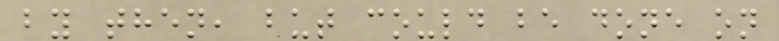by then, but could be done on
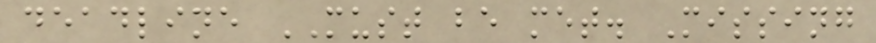deadline MUST be met. Missing
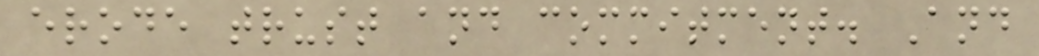erode trust and commitment. And
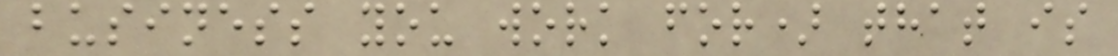business you work for) that is
